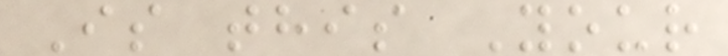Is this Your
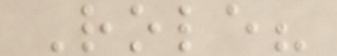Role?
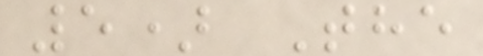5) The
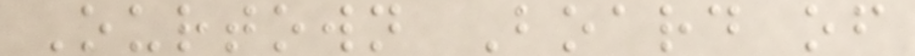Ourtown Board of
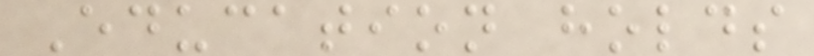Education holds
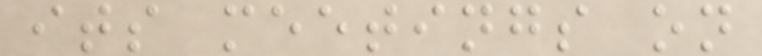its meetings on
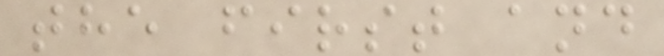the first and
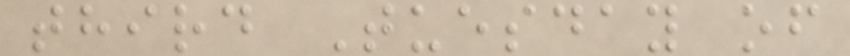third Tuesday of
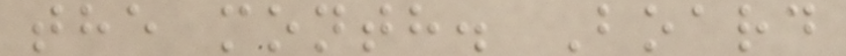the month. Board
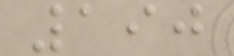190
